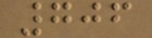706
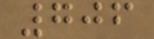706
